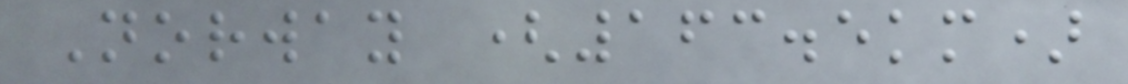Norway (163.5km)
